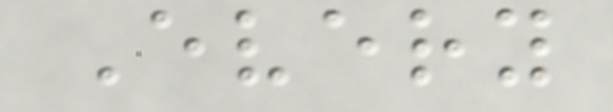Every
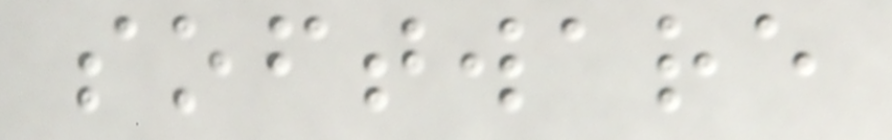software
